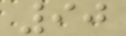90
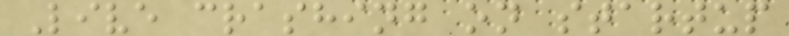Live crashing on startup
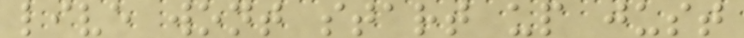live wont start up just
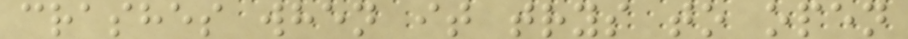crashes when it trys to open
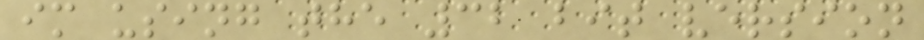im using the 32 bit version
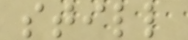still
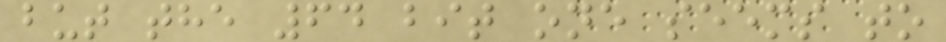but the 64 bit one seems to
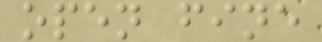open fine
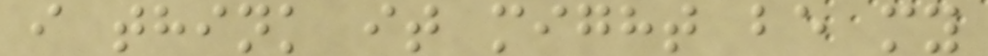i think it might be my
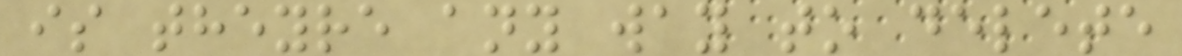is theyre any way to delete
